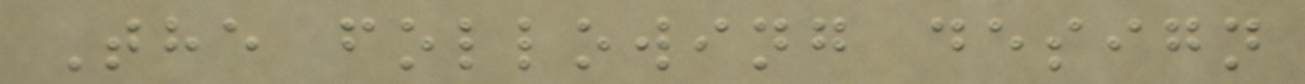The following design
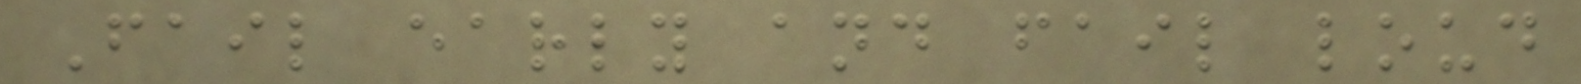Fail early and fail loud
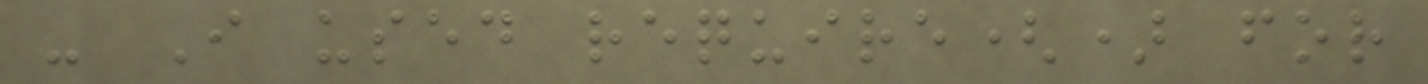- I used require() for
